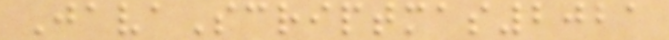JavaScriptmas2021
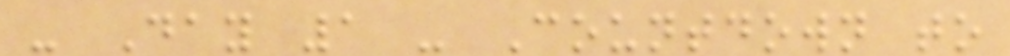- Day 1 - Countdown to
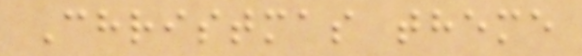Christmas theme
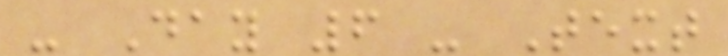- Day 6 - Text
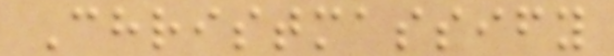Christmassify
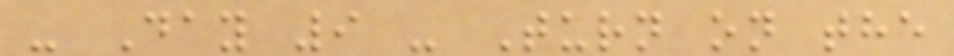- Day 9 - Turn on the
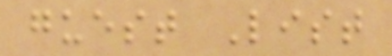guest List
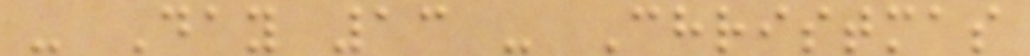- Day 13 - Christmas
